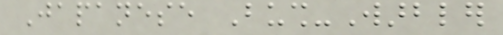Japanese Bush-Warbler
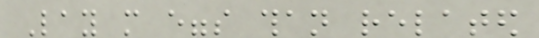Lay more eggs than related
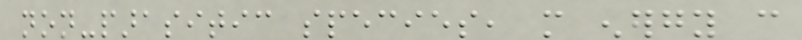non-parasitic species, more energy can
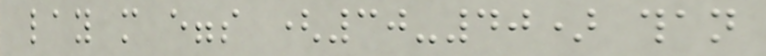lay more eggs (30-40) than
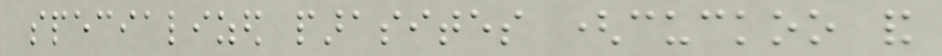specialized parasites (cuckoo and
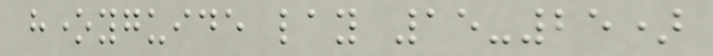honeyguide lay 15-25)
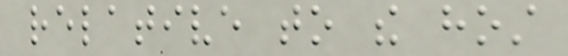relative to the host
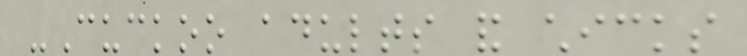-Cuckoo adults and chicks
